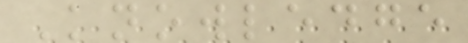Knowledge
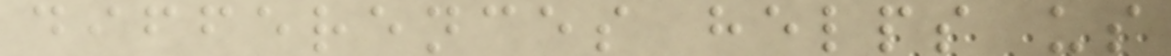differences helps us
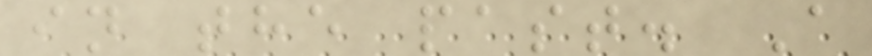in the past. A
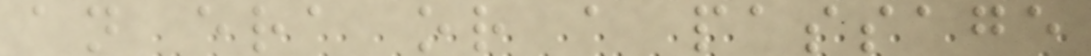an era or a passage
